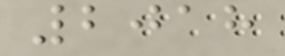2018
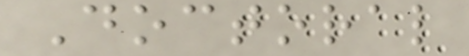Doctoral
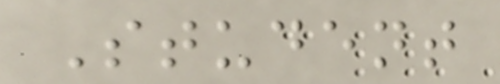Student
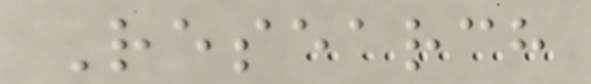Research
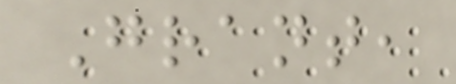Grant,
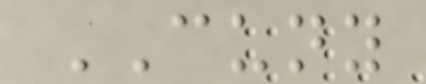CUNY
